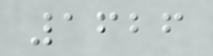1626
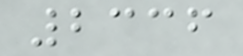2336
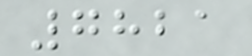7821
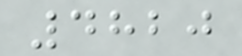4820
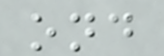ond
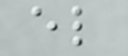el
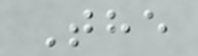The
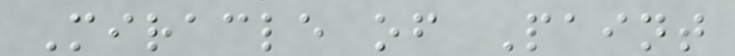Miracle of Paint
